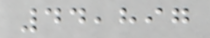44,897
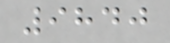9840
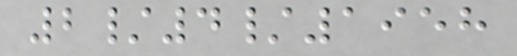2/4/1958
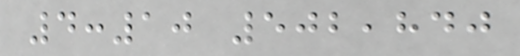4:10 502,840
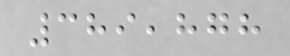389,878
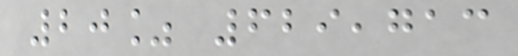20% 629,713
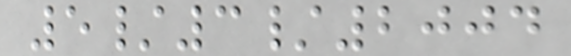5/3/2004
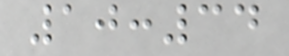10:34
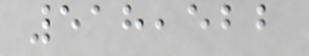518,522
